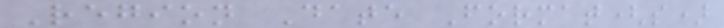Region Date Format(s)
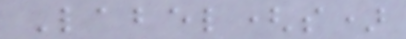Label(s)
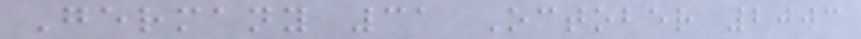Germany 31 October 2003
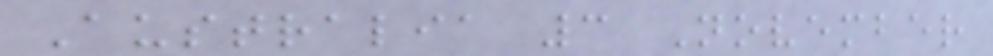Australia 3 November
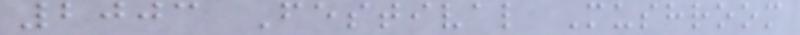2003 Festival Mushroom
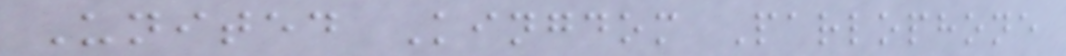United Kingdom Parlophone
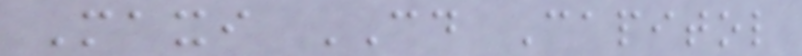Maxi CD Capitol
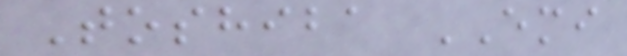Toshiba EMI
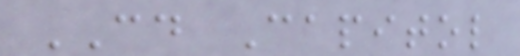CD Capitol
